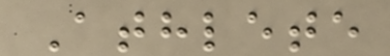Athlete
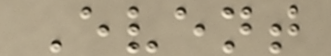Event
